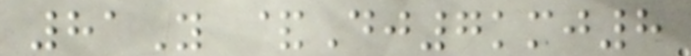81Y &Dj7kmj8
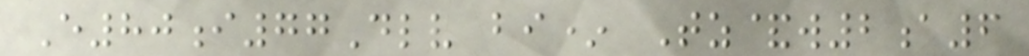E80i77Dlv bi* Tz&w2a6
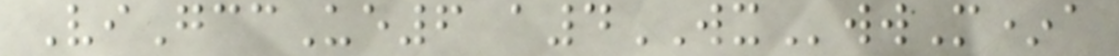ViGccUe6 a4WXwwM*a
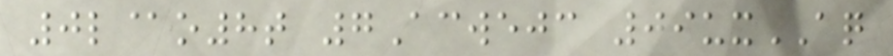0l@o8t 7Acwejc 09uxAQ
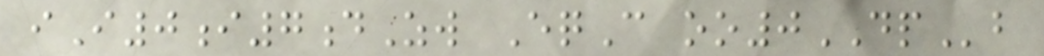iI0i7dZw EqC oo0DPb
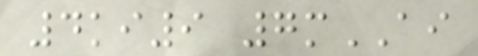4ki9 7mAI
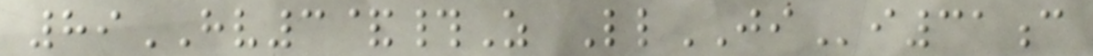89HV3&#Z LlJIi31c
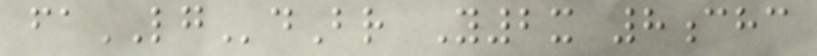faLGdBr Y2x 8chc
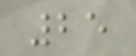25
